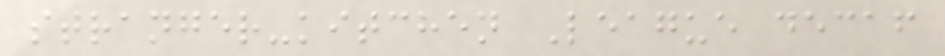stranger-kitchen League decaf
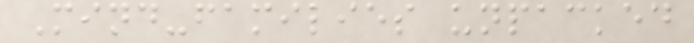Mind-families unpacked
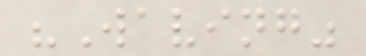"Waving"
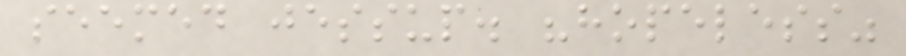seemed jessup. "hopeless"
